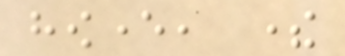however, there
